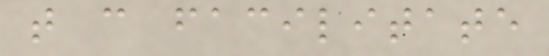that can facilitate
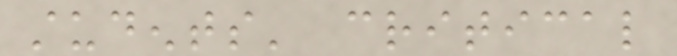students' critical
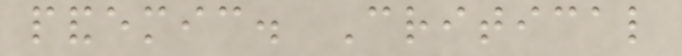pandemic. Critical
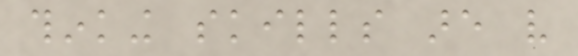thinking skills are very
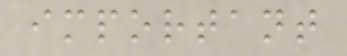important
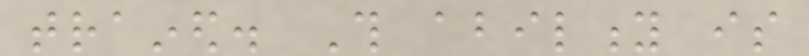trained. This ability is
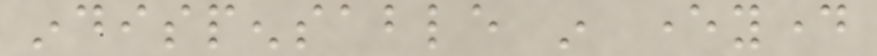indispensable in everyday
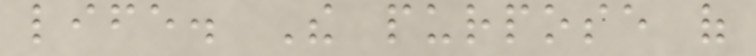life. The purpose of
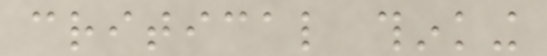critical thinking
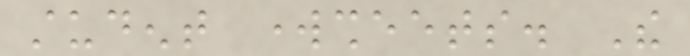student worksheets. The
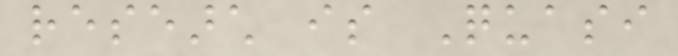research is Quasi
